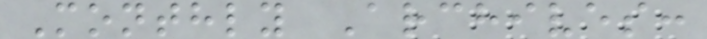Monthly Archives:
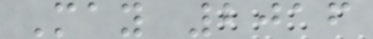May 2016
